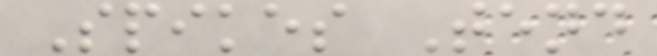Spikes Tend
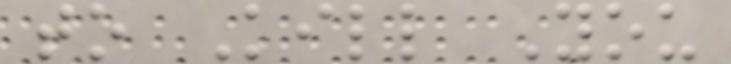to Kill You
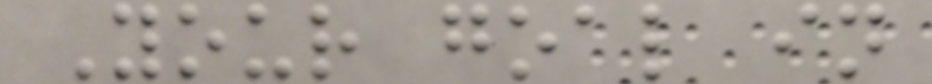Your goal in
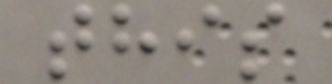this
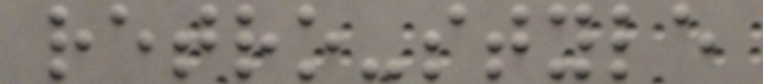retro-style
